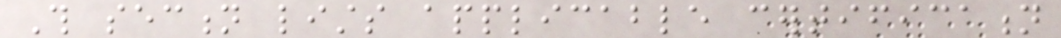This section lists applicable certification
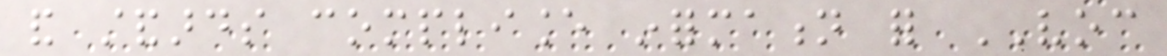and standards compliance information for VOC
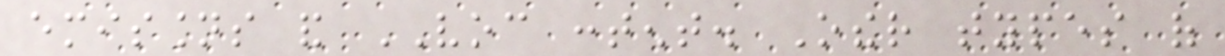emissions and VOC content. Other types of
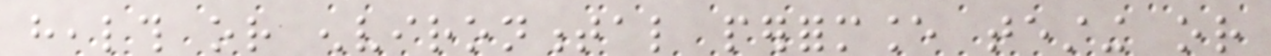health or environmental performance testing or
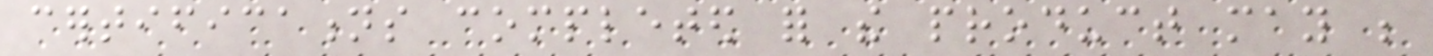certifications completed for the product may be
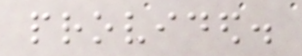provided.
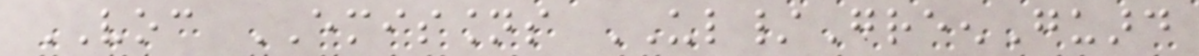VOC EMISSIONS UL/GreenGuard
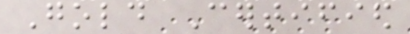Gold Certified
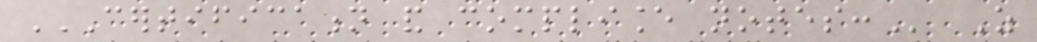CERTIFICATION AND COMPLIANCE NOTES: As
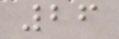26
